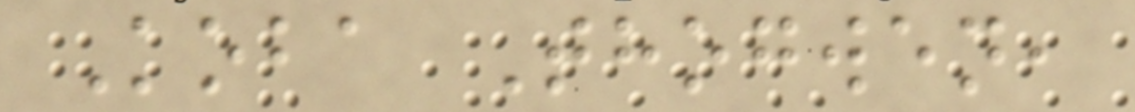Koba Thogwen,
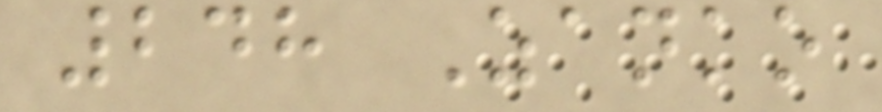248 Zanko
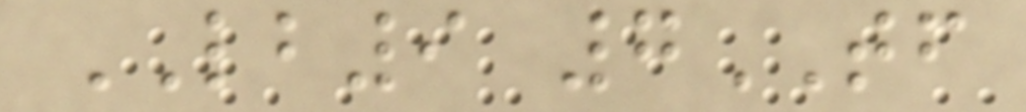LB9 7TF
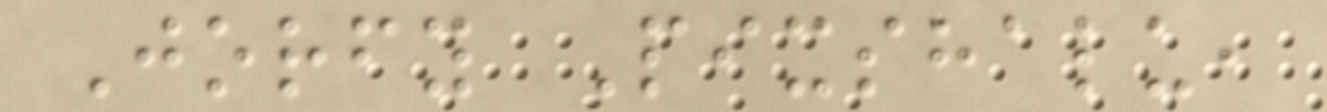Jorfy Pixshalu,
